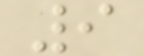9
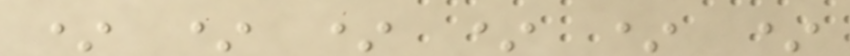* * * * * *
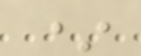*
